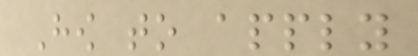How to apply
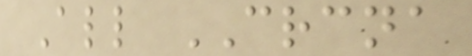All CRCNA
